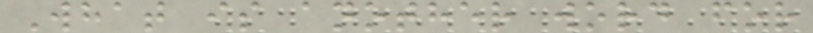What is another word for
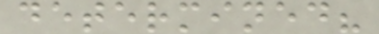determined?
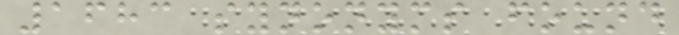1683 synonyms found
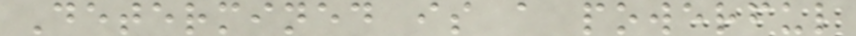Determined is a powerful
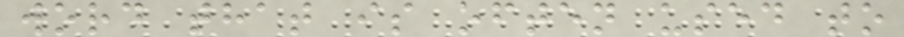word that is often used to
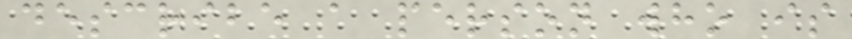describe a person who is
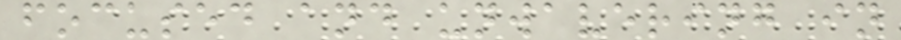focused and unwavering in
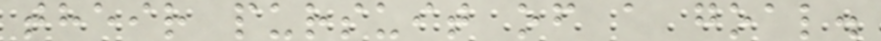their pursuit of a goal.
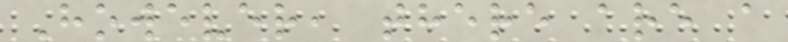However, there are a
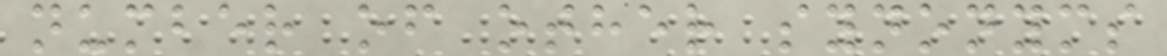number of other synonyms
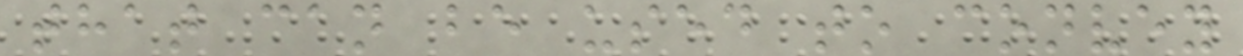that can be used to convey
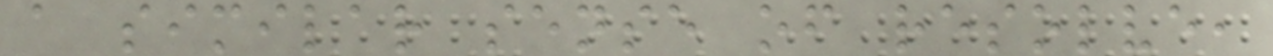a similar sense of resolve,
